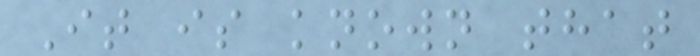It is known that
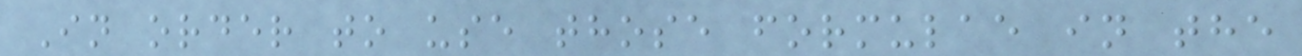In order to use those formulae in the
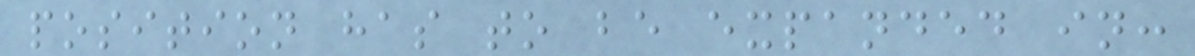position has to be expanded in:
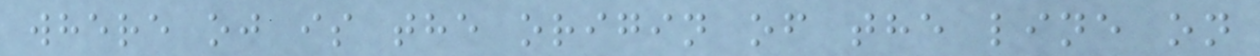where oj is the origin of the line on
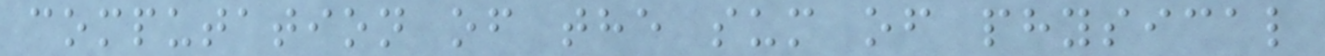computation of the sum of physical
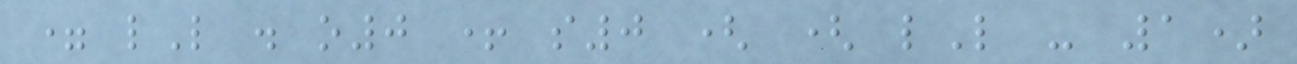= lL . o0 + s0 ( ( lL - 1)
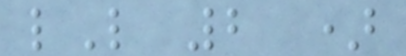lL 2 )
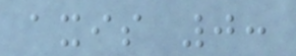axis 0:
